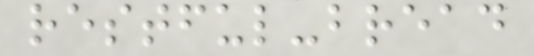restful-bread
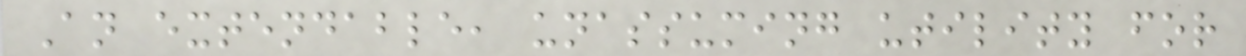An extendable, unassuming utility for
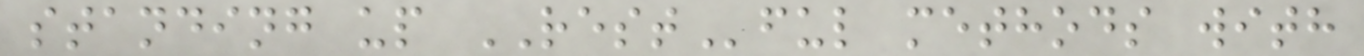standing up RESTful methods with
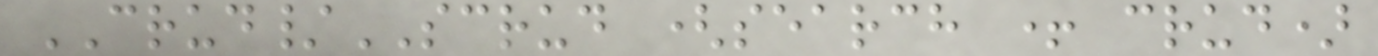CRUD/SCRUD (search + crud)
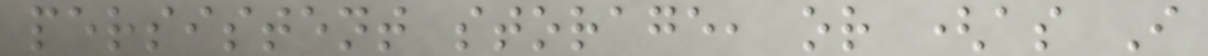persistent storage, or (as I
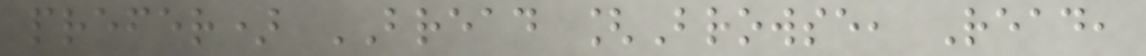prefer) BREAD [Browse, Read,
